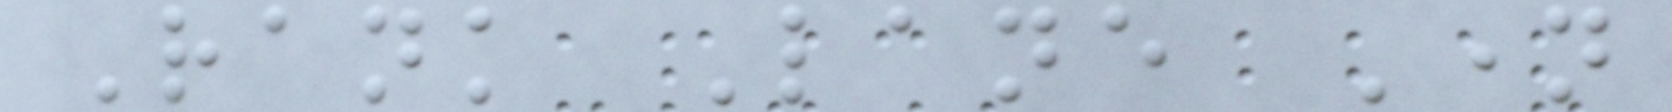Rank Lane Name
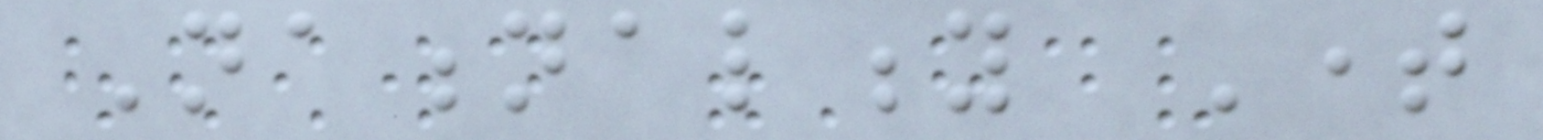Nationality Time
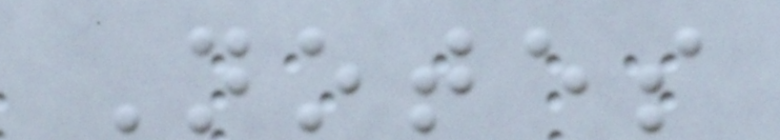Notes
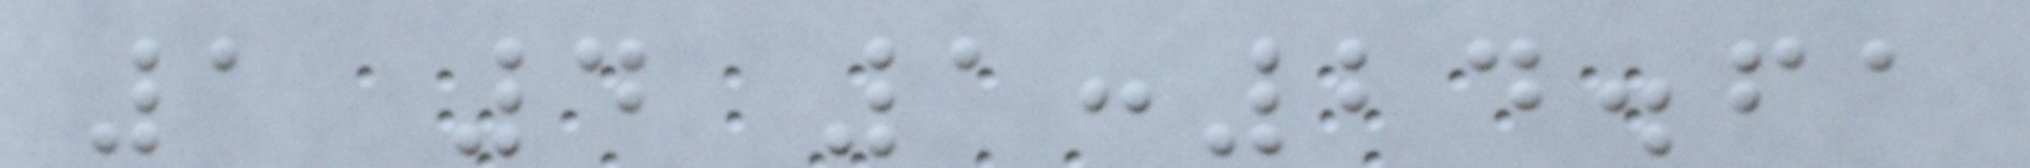1 4 1:24.61
